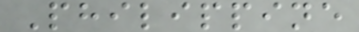Philippine
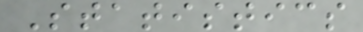Statistics
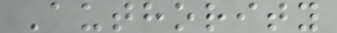Authority
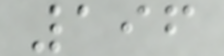196
